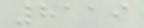8119
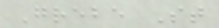Grebe St
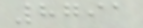8791
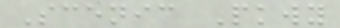Scenic Pkwy
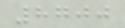8700
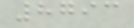8793
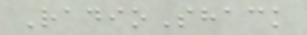RadioShack
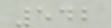542
